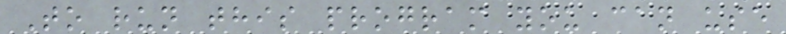To run this program you can use
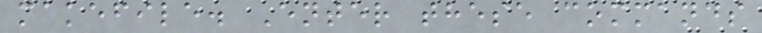makefile. Enter these commands
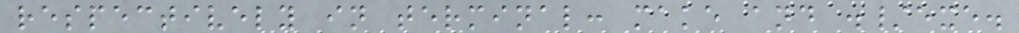respectively in terminal: make and ./exe.
